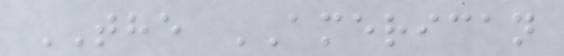THE AMERICAN
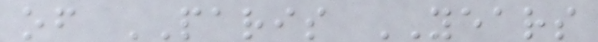of PARIS YEARS
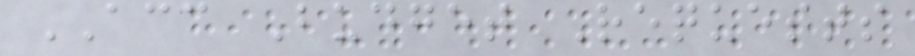ACC Budget Requests
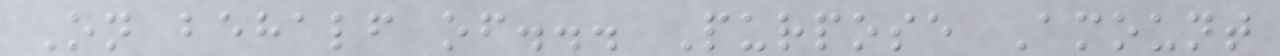On behalf of... Purpose Amount
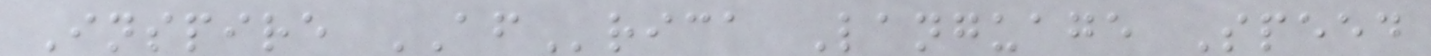Inspire AFrica Language Speed
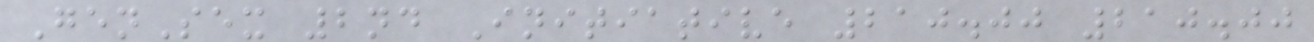GenSex 2nd Initiative 210.00 210.00
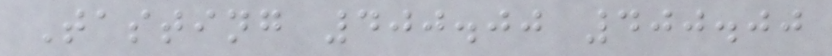Tasting 400.00 400.00
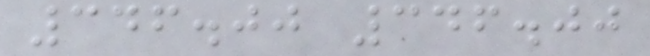346.00 346.00
